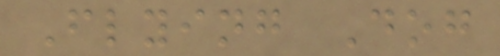Flying Dog
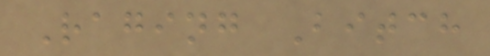Raging Bitch
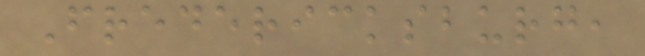Fredericksburg,
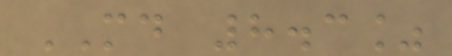MD 8.3%
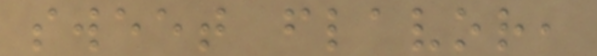sweet flavor,
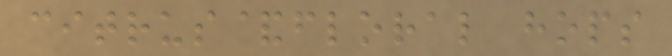citrus&floral hops
